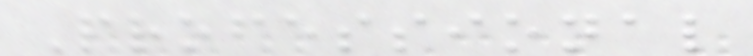Professional
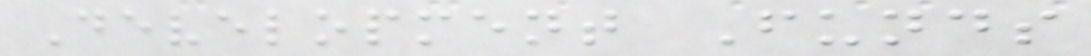Development Funds
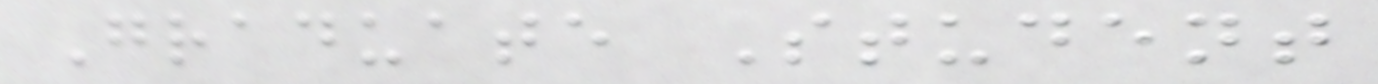Graduate Student
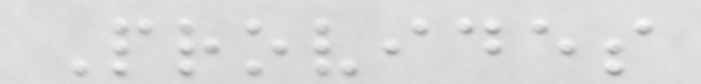Provides
